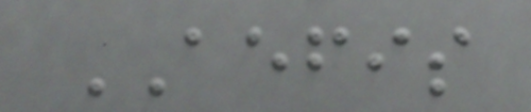AEFIS
